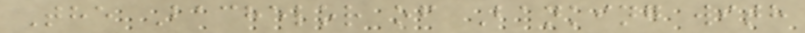The Bachelor of Banking with
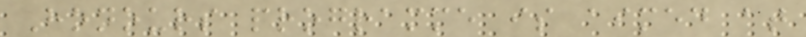Honours programme is aimed at
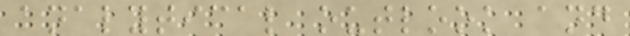analytical outlook and
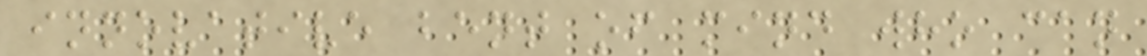innovative bent of mind who can
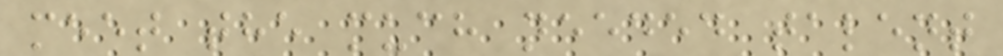meet the much needed talent
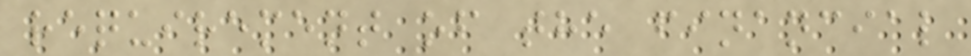requirement of the financial
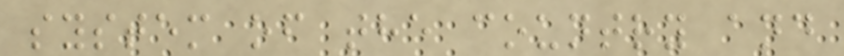system of the country and
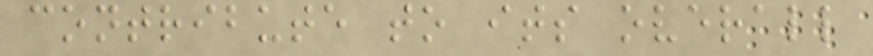contribute to its overall
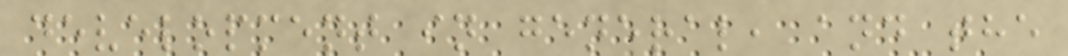development in general, and the
